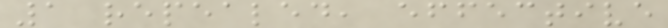1 repealed, effective
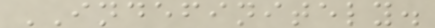INDEFINITELY.
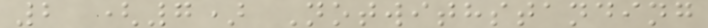2 (7) Notwithstanding
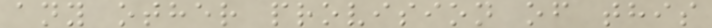any other provision of this
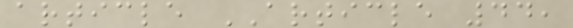article ARTICLE 44,
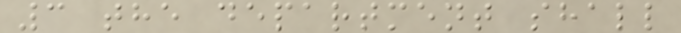3 the department shall
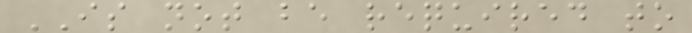IS not be required to
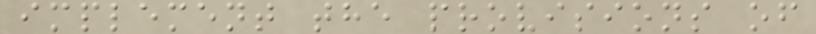implement the provisions of
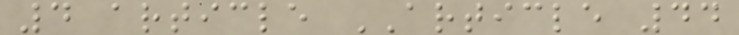4 article ARTICLE 44
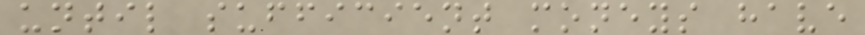until sufficient moneys have
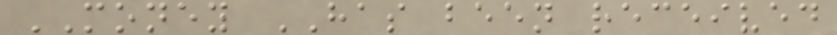MONEY HAS been received
